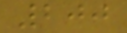200
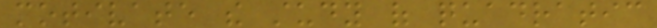motivate the study of quadratic
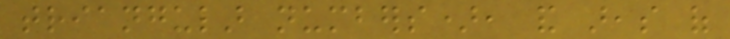triangular numbers), and areas of
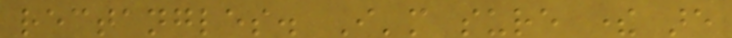rectangles. I'm sure there are
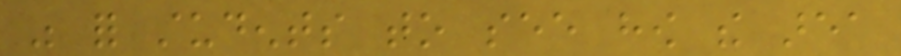was for students to see how the area
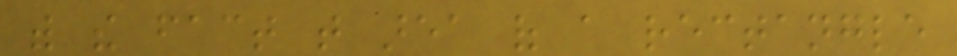with the fact that area of a rectangle
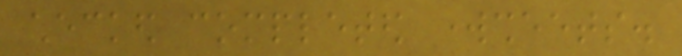checked completed worksheets.
